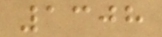1308
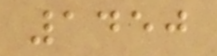1450
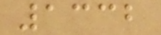1332
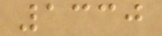1330
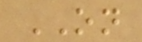ON
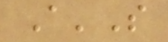A'S
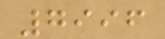7996
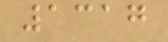1317
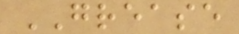GREASE
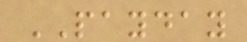PAYDAY
